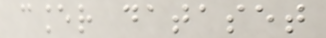cancer dataset
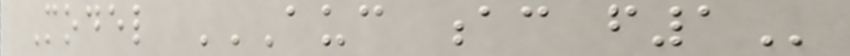Model AUC AC F1
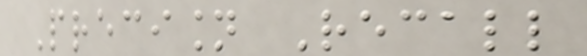Precision Recall
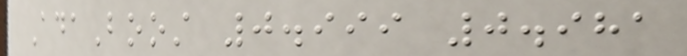AdaBoost 0.999 0.981
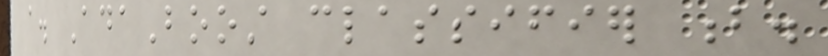a. AdaBoost classifier b.
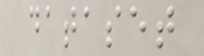dataset
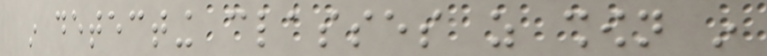in detecting classes as shown in
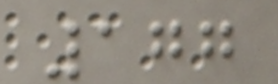177
